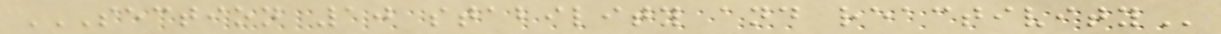SECTION 10 STABILITY AND REACTIVITY
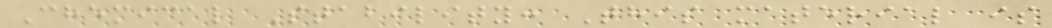Chemical Stability: This material is
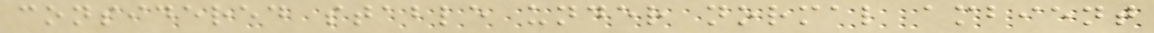considered stable under normal ambient
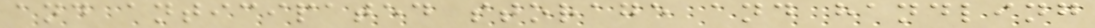and anticipated storage and handling
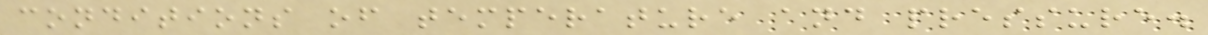conditions of temperature and pressure.
